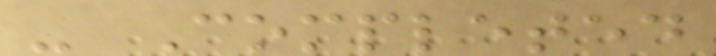- Completed
